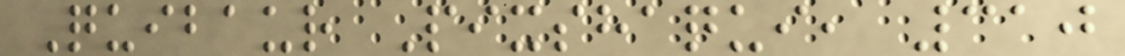Quibaur Pixshaqui, 310
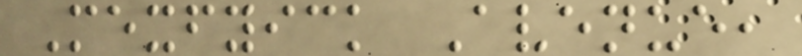Mexfyick Avenue,
